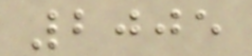2005
